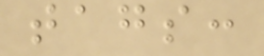tags:
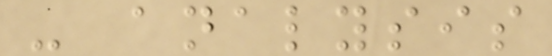- analysis
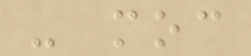- moc
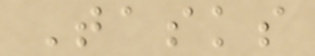Tasks
